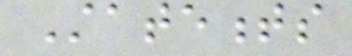Statements
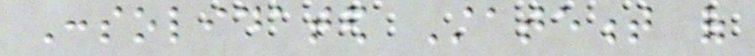Consolidated Statement of
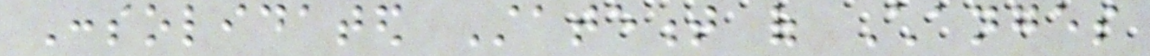Consolidated Statement of Changes
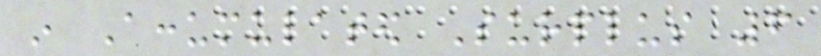in Accumulated Surplus 6
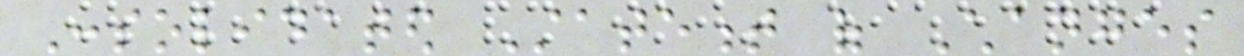Consolidated Statement of Changes
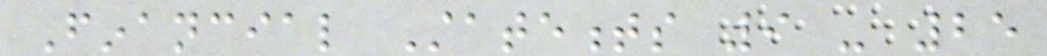Financial Statements 9 - 25
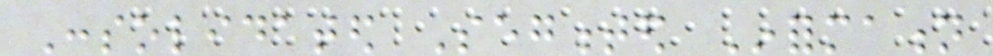Consolidated Segmented Information
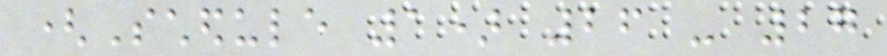(Schedule 1) 26 - 27
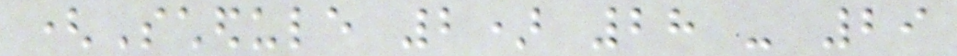(Schedule 2) 28 - 29
